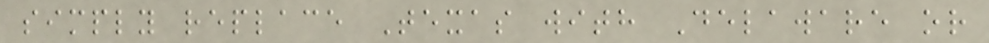simply replace Texas with Delaware or
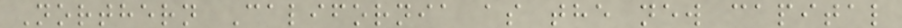Northern California as the new capital
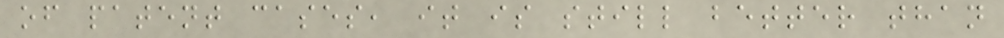of patent cases, it is still better than
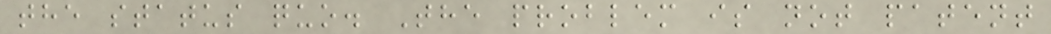the status quo. The problem is not patent
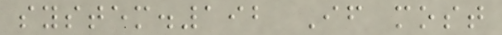system.192 If most
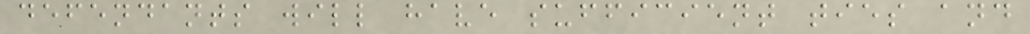defendants will have sufficient ties and
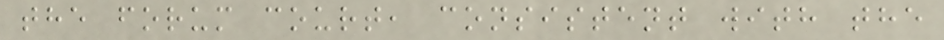the forum court, consistent with the
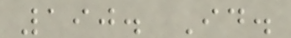190. Id.
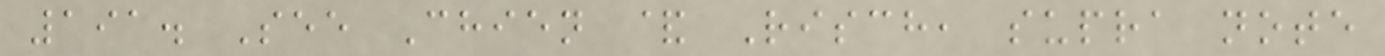191. See Chien & Risch, supra note
